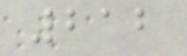212
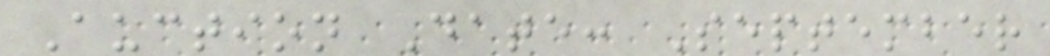Auction Date: September
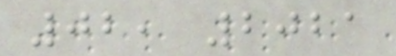02, 2021
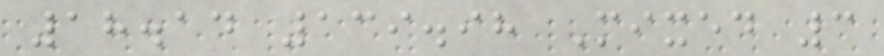18.14 139.98 Mixed 3
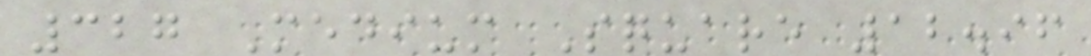327 Medium Square 12.96
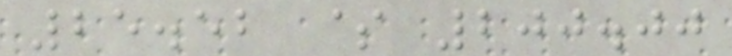25.52 $ 200.00
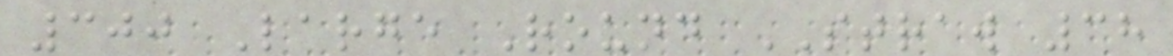300 Large Round STRAW 38
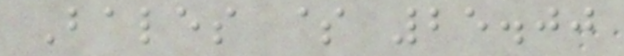Bales $ 25.00
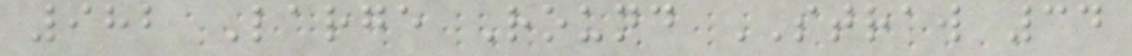982 Large Round STRAW 34
